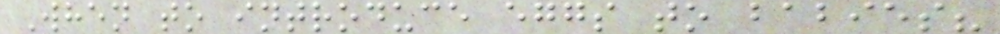When to introduce eggs to babies?
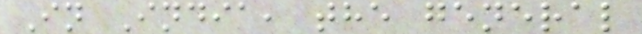In India, the general
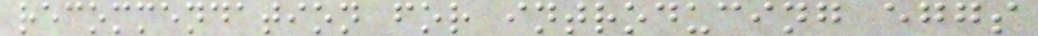recommendation for introducing eggs
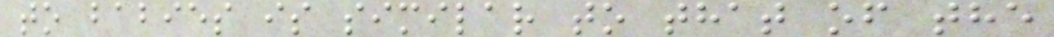to babies is similar to that of the
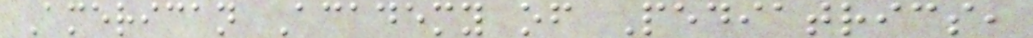American Academy of Pediatrics,
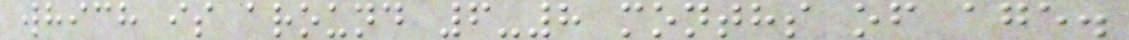which is around 6-8 months of age.
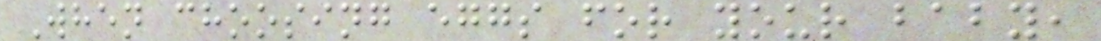When choosing eggs for your baby,
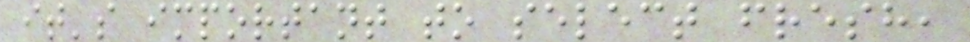it's important to select fresh,
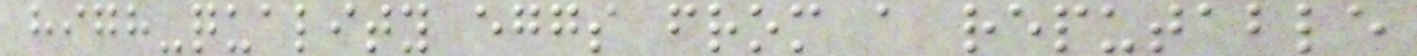high-quality eggs from a reputable
